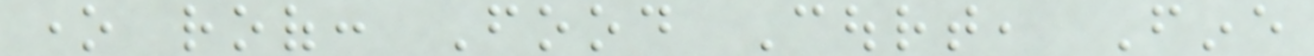one roof: Food Court, Fine
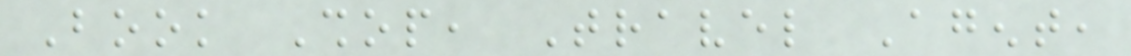Book Shop, Travel Agent,
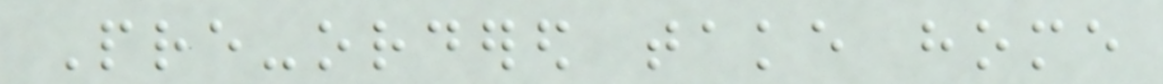Pre-ordered take home
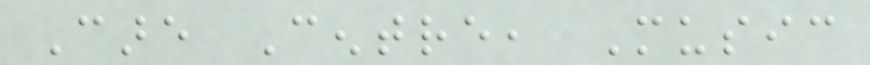Care Centre, Music
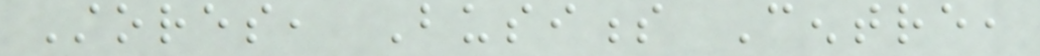Stores, Business Centre,
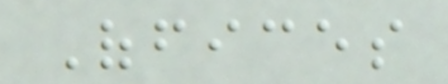Offices
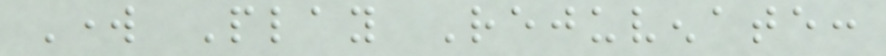Work Play Rejuvenate:
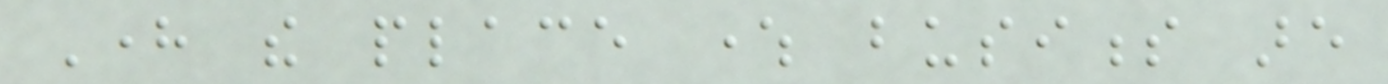Here the place where business are
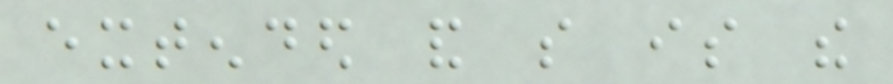extended and so is the
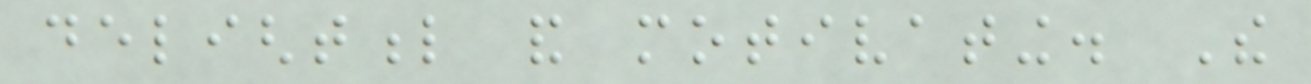delightful and motivating. The
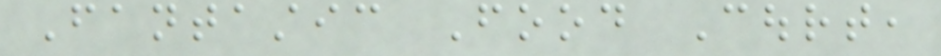Fantastic Food Court,
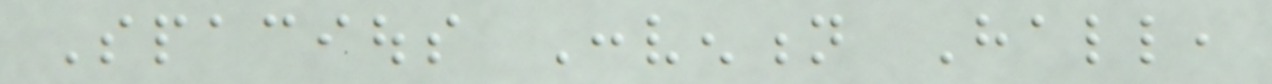Spacious Convention Hall,
